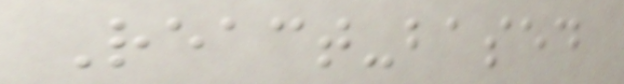React-based
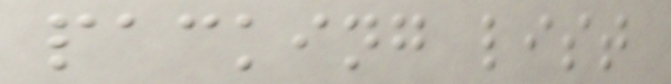packing list
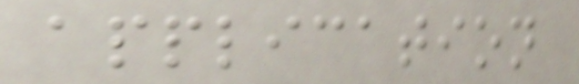application
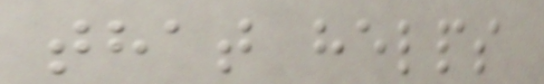that helps
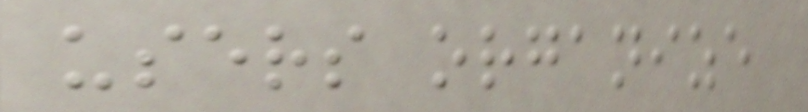users organize
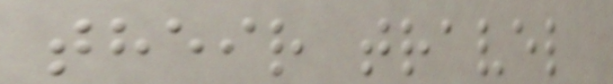their travel
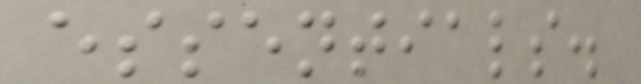essentials.
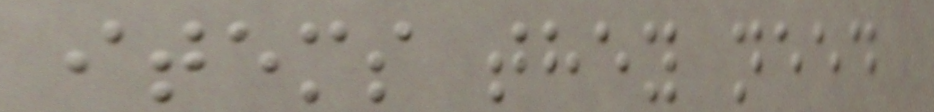items they need
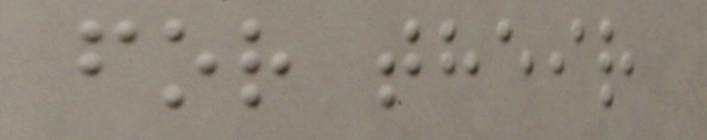for their
